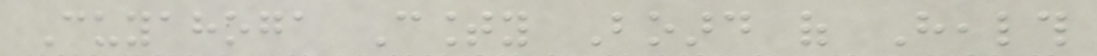Cuyahoga County Board of Health
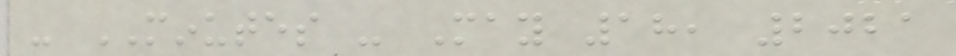- MINUTES - May 18, 2021
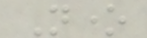None
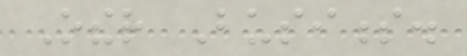Other Business.
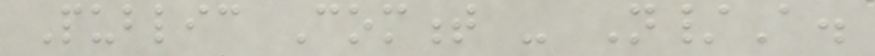Public Comment - N/A.
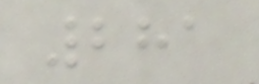281
